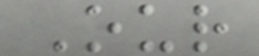Our
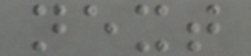next
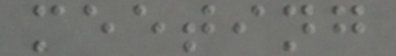meeting
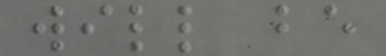will be
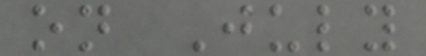on July
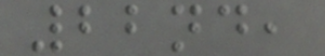22nd,
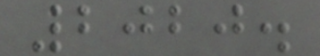2020.
